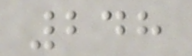248
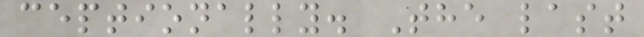ceptionally. The last
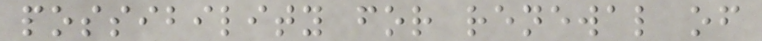possibility for renewal of
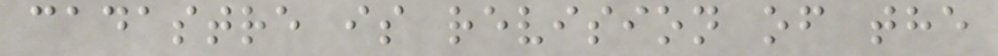cadastre is revision of the
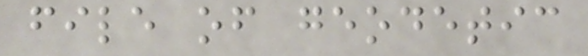file of geodetic
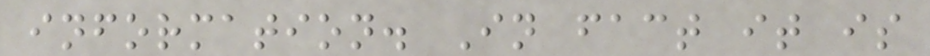information. In fact it is
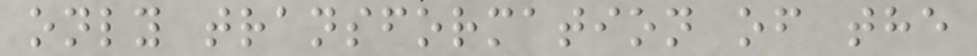only transformation of the
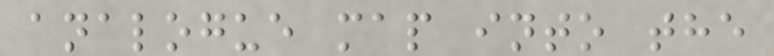analogue map into the
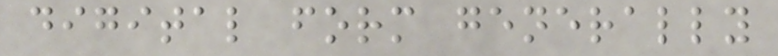digital form generally
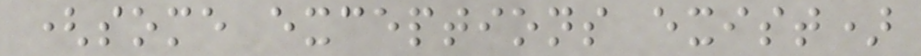(some exceptions exist)
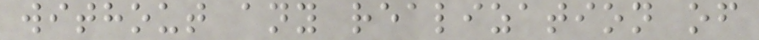without any realization of
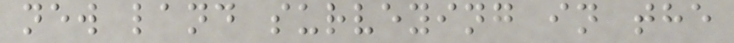new land surveying in the
